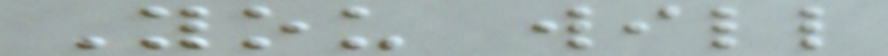You will
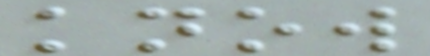know
